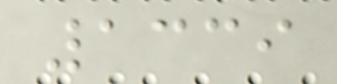1339
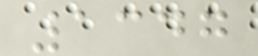1347
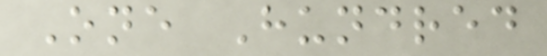One Hundred
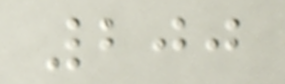200
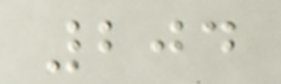204
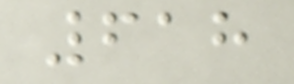618
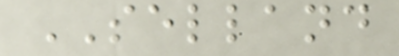SELLAND
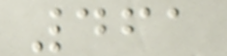461
